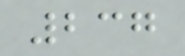237
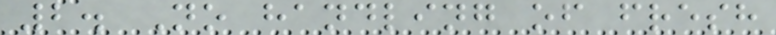2. No handling of fresh
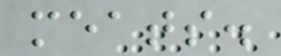meats.
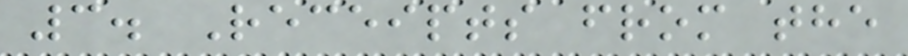3. Receipts from the
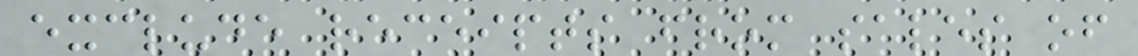exclude receipts from sales of
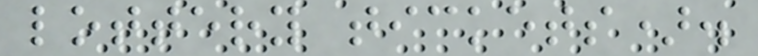lottery tickets).
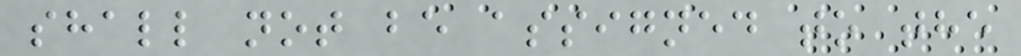shall not be assigned to the
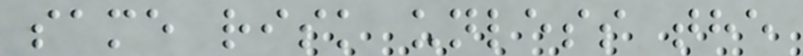same risk unless the
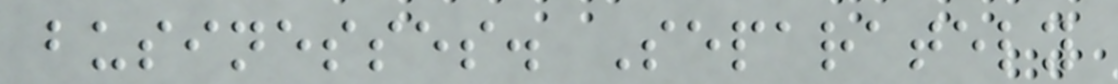businesses. Separately
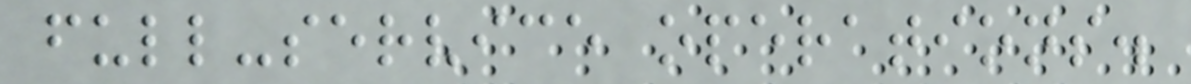full-service operations.
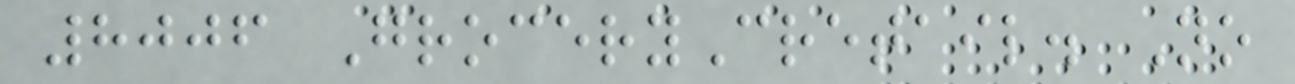8006 GroceryCretail. No
